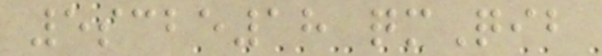5scbe18 qmQib
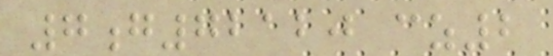7g72120 cz2
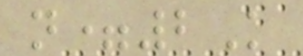n=2K
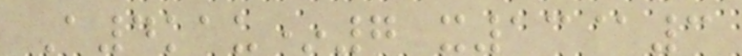A4kau*7 x13@3
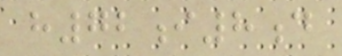h72i8d
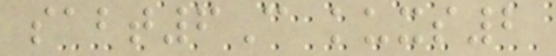sabt6C kuxs2
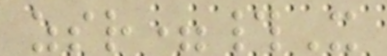zsr=#X
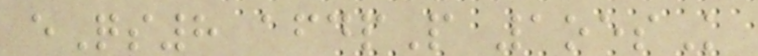eQs8 afdpP 1oesK
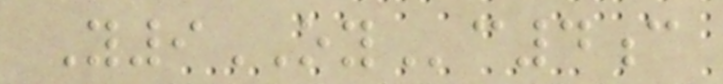Y9OYc4c
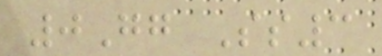0Gg Ss3
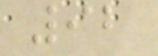92
